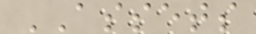ASSETS
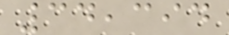34,394
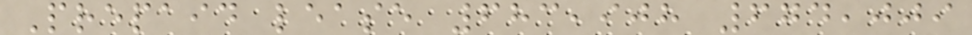Prepaid lease 683,908 674,009
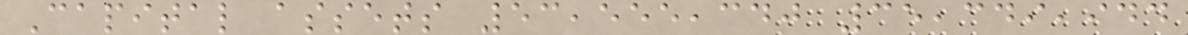Capital assets 53,555,340 35,349,944
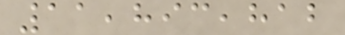11,893,812
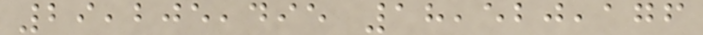29,205,495 18,520,176
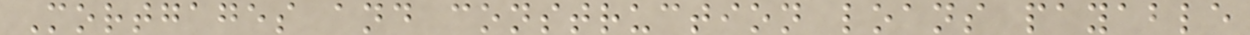Mortgages and construction loans payable
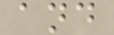and
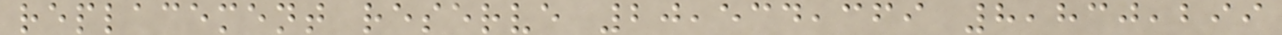replacement reserve 20,534,369 8,830,299
